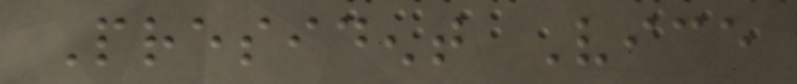President Vice
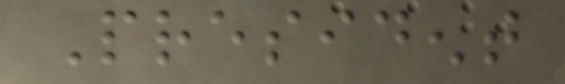President
